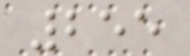255
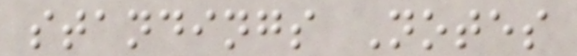standings Notes
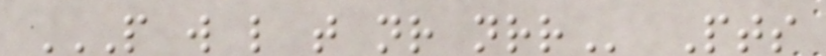P W L T NR NRR Pts
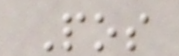Pos
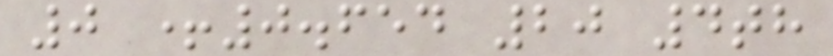0 +0.654 20 4th
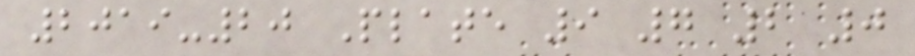2019-20 Plate 9 7 2 0
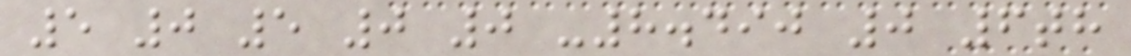5 0 5 0 0 -8.490 0 6th
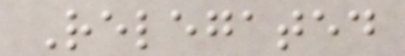Relegated
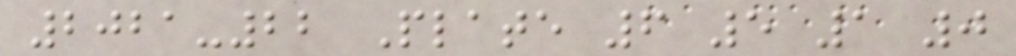2021-22 Plate 6 5 1 0
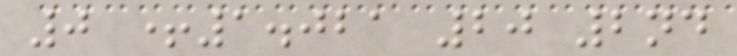0 +1.021 20 2nd
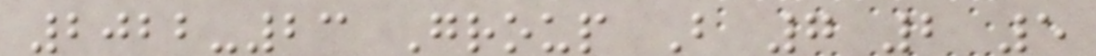2022-23 Group B 7 2 5
